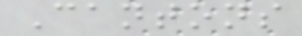Cantons
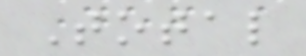Total
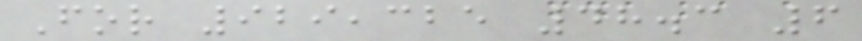For 929,325 48.3 6
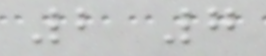2 7
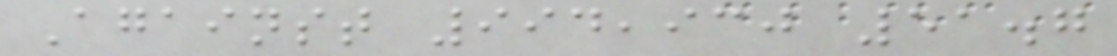Against 994,930 51.7
